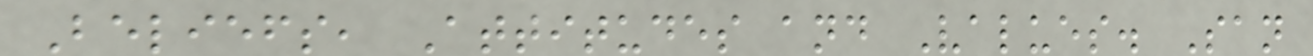Beliefs, Attitudes and Values. San
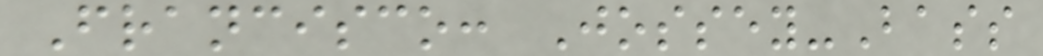Francisco: Jossey-Bass
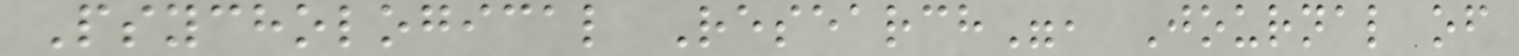Psychological Research", Journal of
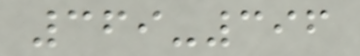369-396
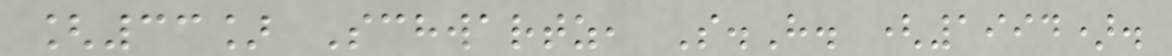[33] Schwartz, S.H. (1994).
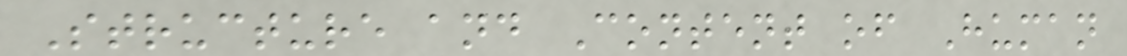Structure and Content of Human
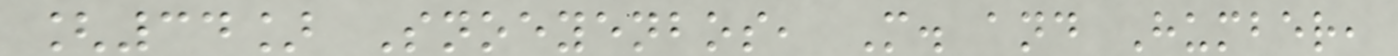[34] Snoeyenbos, M. and Humber,
